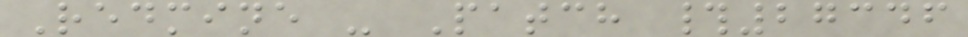Redmine - Patch #27346
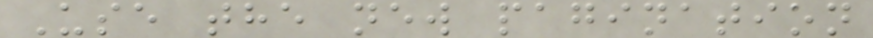Use the new pagination
